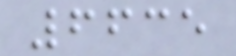6635
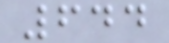644
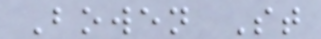Bowen St
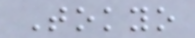Tokyo
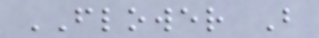FLOWER B
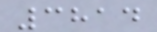3814
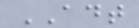ADT
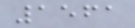1561
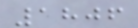1806
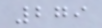279
